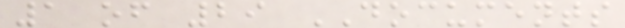1 of 29 DOCUMENTS
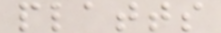platts
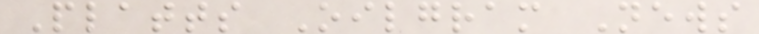Platts Oilgram News
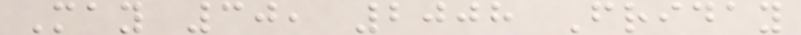May 30, 2008 Friday
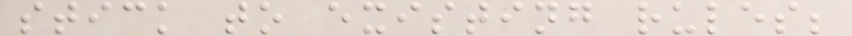stick to existing rules;
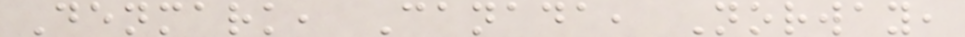Denmark, Canada, Norway,
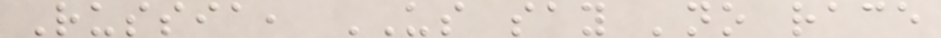Russia, US say 'no race
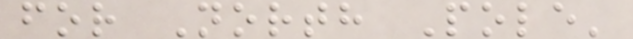for North Pole'
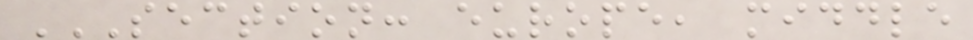SECTION: EUROPE, MIDDLE
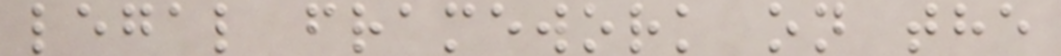legal framework on the
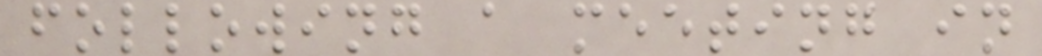following a meeting in
